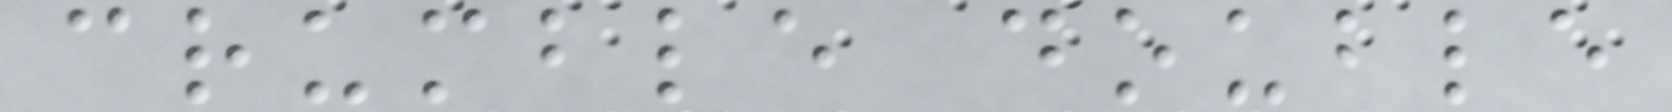crumble double
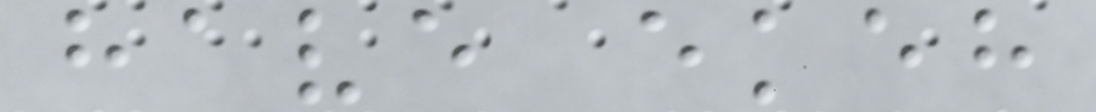have ekeh
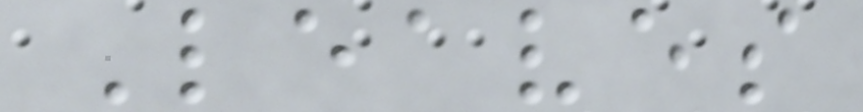Leaves
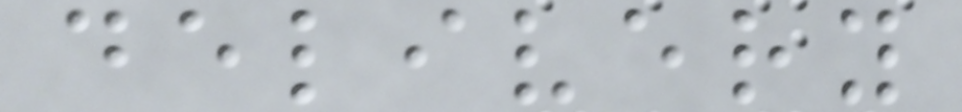delivery
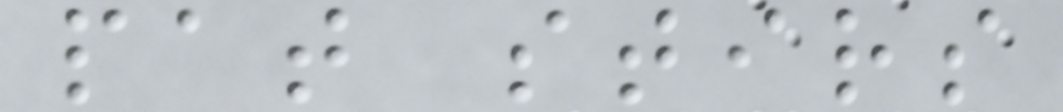pat stirs
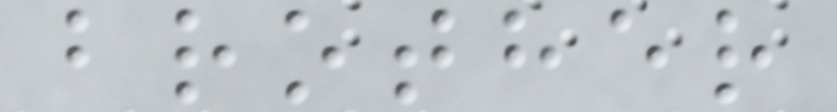brother
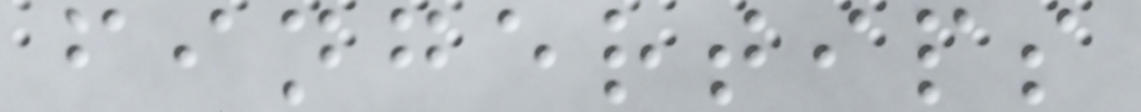fingertips
